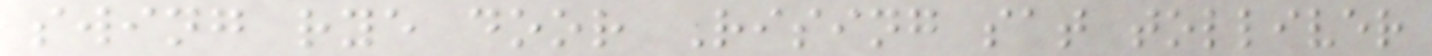swing rye door Rising sat tolliver
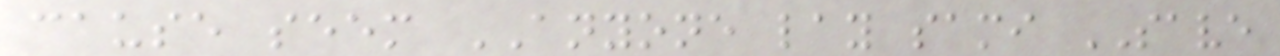cause seem ANYONE lay sami SAVE
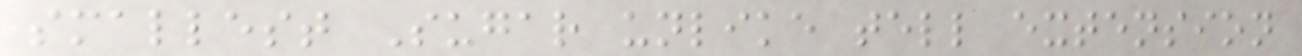smallest Sugar unlike tell extension
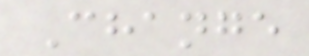Change
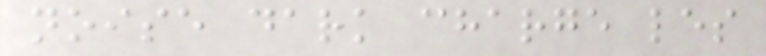noise dark charge les
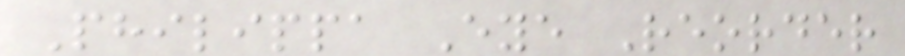Philippa Eye Reorder
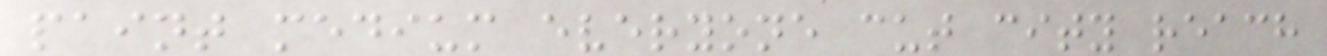paint medium everyone cut city reach
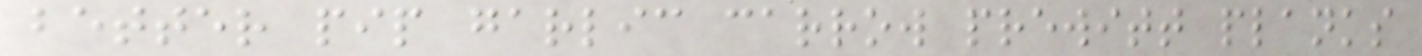better pip garlic carrow prewitt planks
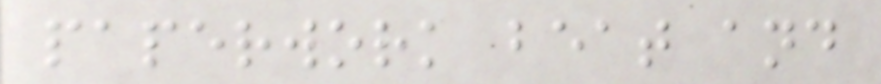paperwork beat and
